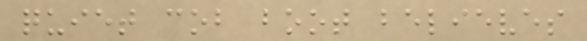quiet cob boot believes
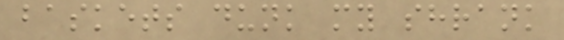baskets dunk my shrank
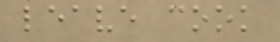leave cook
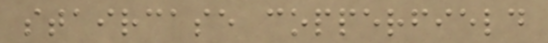staircase copperfield
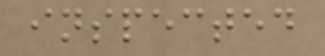inspected
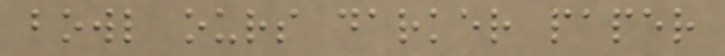bowl ours darker paper
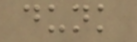dunk
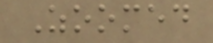Zoomed
